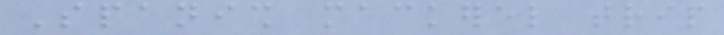Spanish mackerel trip
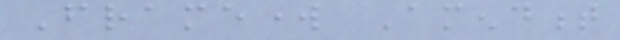Framework Amendment
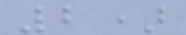2)
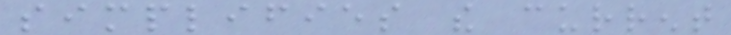simplifies the current
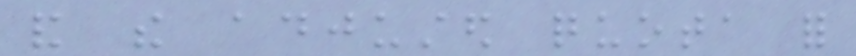and the adjusted quota for
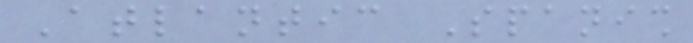Atlantic Spanish
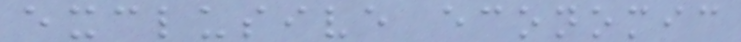exclusive economic
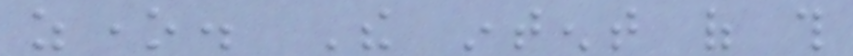zone. The intent of this
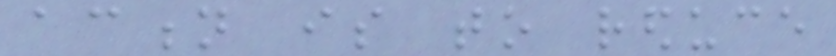action is to reduce
